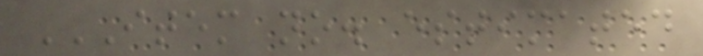ITEM NO. ESTIMATED
